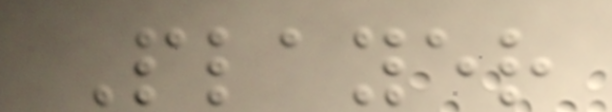Player
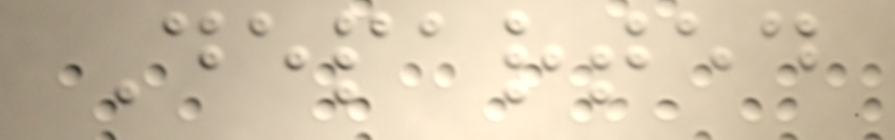Departed
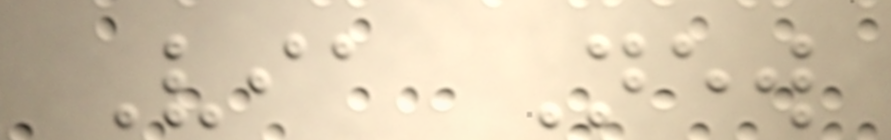Via New
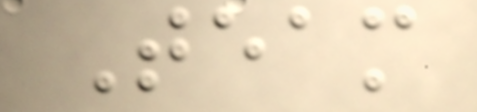Team
